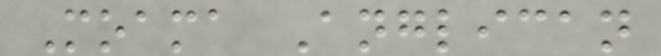Moama Anglican
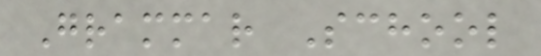Grammar School
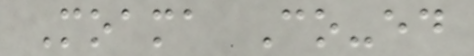Moama Co-ed
